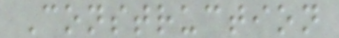Construction
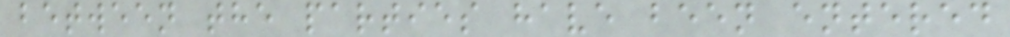between the parties have been entered
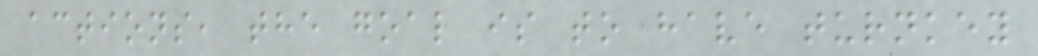actions, the goal is to have turnkey
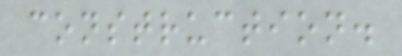construction.
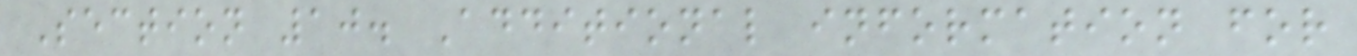Section 10. Additional information for
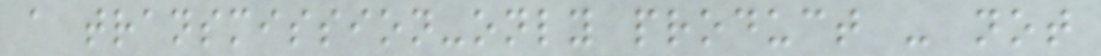a transmission-only product - not
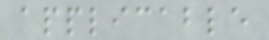applicable
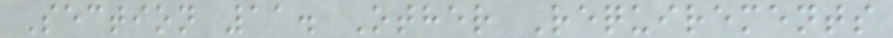Section 11. Other Requirements
